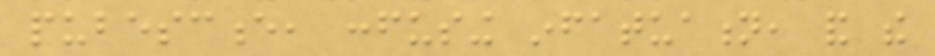pubescence, confusing infatuation, and the
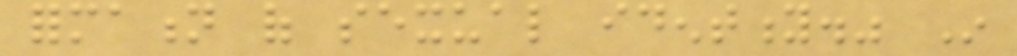formation of sexual identity." In
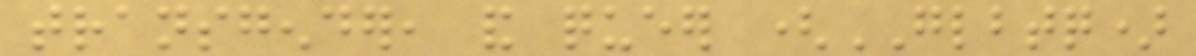transgender, and queer (GLBTQ)
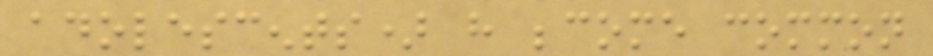adolescents) have become common
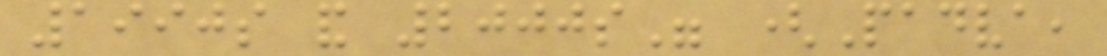1990s and 2000s" (Padva,
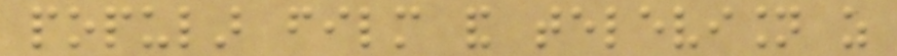popular film and television as
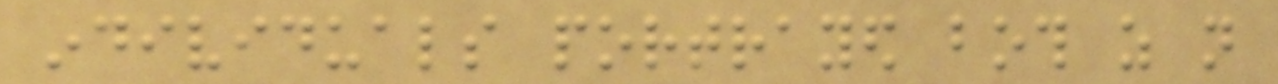individuals portrayed both as not
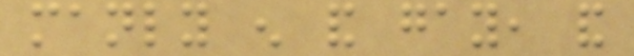manly enough and gay, and
